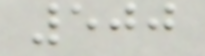500
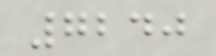7240
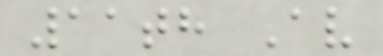11th Av
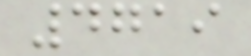4719
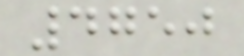4750
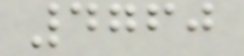4760
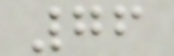76
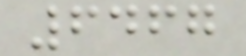6467
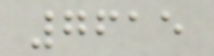7615
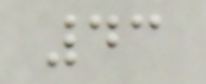43
